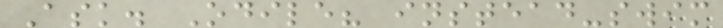Ask. Odile? instead-swim
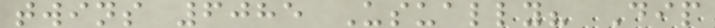twins 6085 Usually? Dip
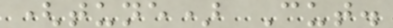(tune) Cut.
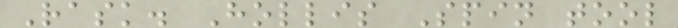Rask. Hollis Spin tool
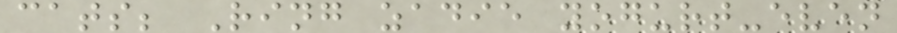cats; Ring zadie yogurt-even
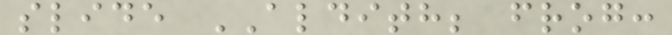slide ALDITH; frog:
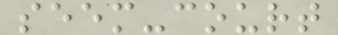seem-court
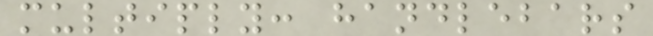multiply: handlebars
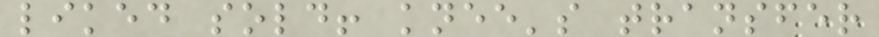liked sold! knee's transfer
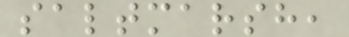saltmarsh,
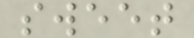sweet
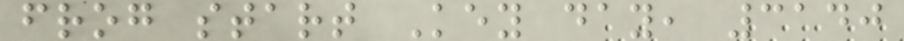frog start Key day, 3140
